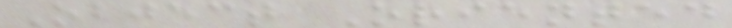Object Oriented
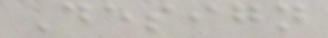Design
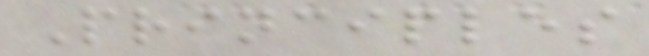Principles
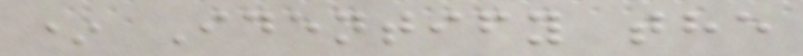* Identify the
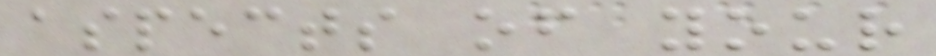aspects of your
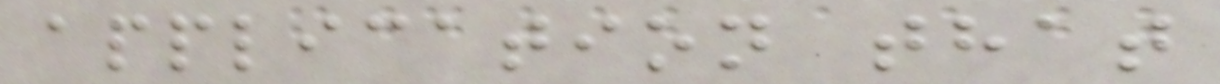application that
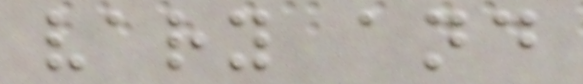vary and
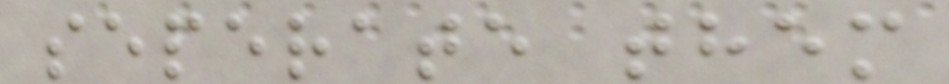seperate them
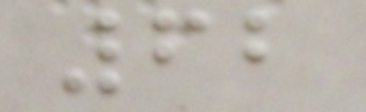62
